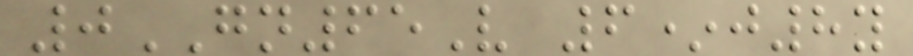0GN65V 6*j8y
